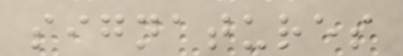signatures
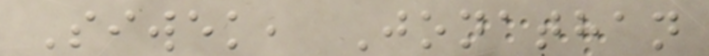Siwek, Jonathan
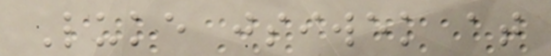Luke jsiwek at
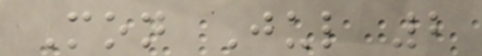Mon Jul 2
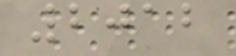2012
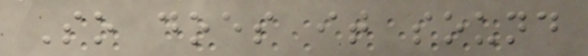So does it sound
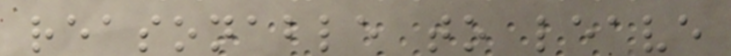reasonable to leave
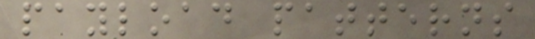payload patterns
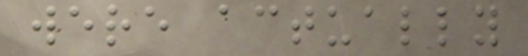were actually
